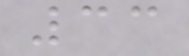33
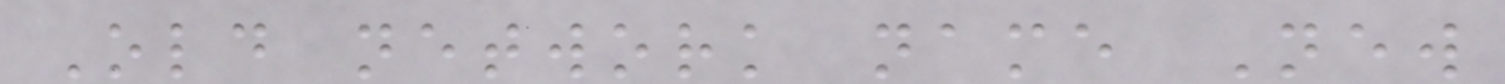Old network name New
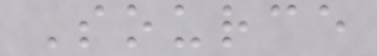Source
